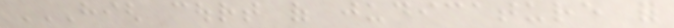HIGH COURT OF JUDICATURE FOR
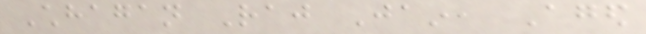Chhagan Raj Jain, Aged
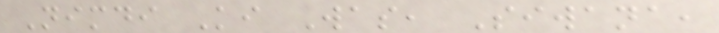Nimdi Ki Was, Siwana,
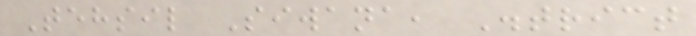Tehsil Siwana, District
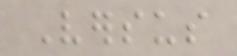Versus
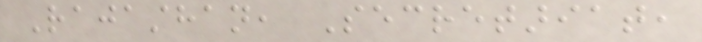Rajasthan, Secretariat,
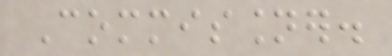Commissioner.
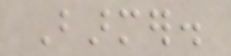Barmer.
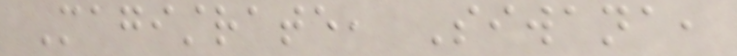Magistrate, Siwana,
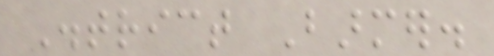District Barmer.
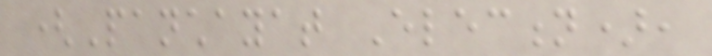(Panchayat Election),
